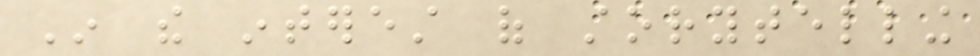In the interest of storytelling
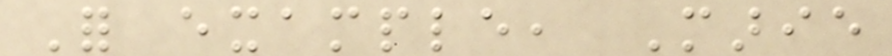For example, Marie
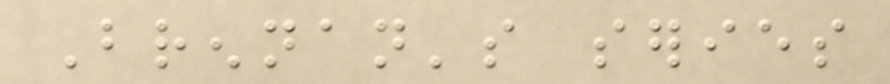Brennan's series
